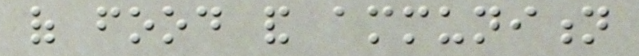of food and ammunition
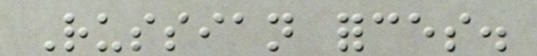Russian forces.
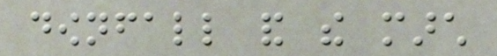downfall and the march
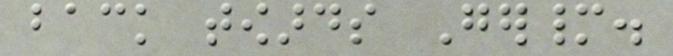back towards Germany.
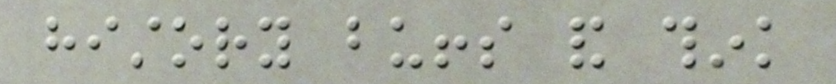history buffs and think
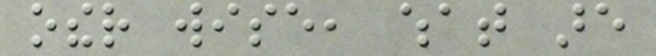other wise, what are
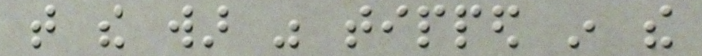that the war was tipped in the
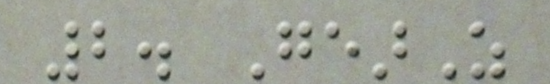2. GearZ
